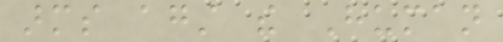arms against the Human
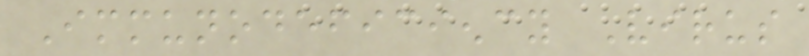Immunodeficiency Virus
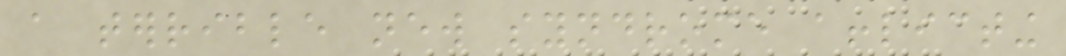a terrible new syndrome afflicting
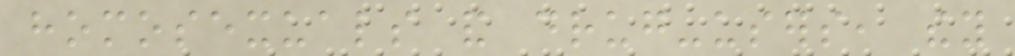homosexuals and drug-users, they
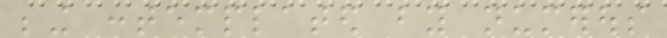being contemplated by numerous
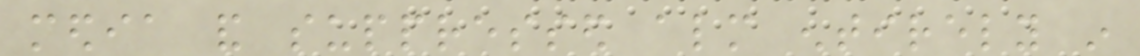media and suppressed almost entirely in
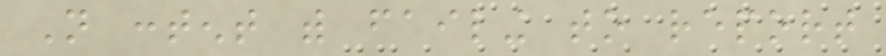Not content with failing to report
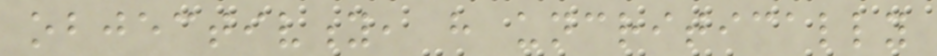objectivity, have uncritically
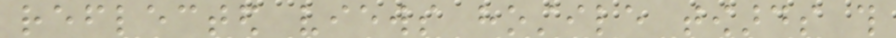reflected views hostile towards this
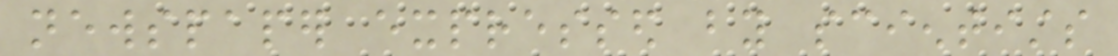newspaper expressed by scientists
